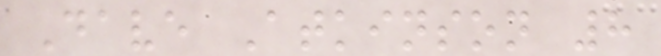Dave Atkinson 8
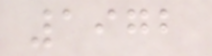1972
